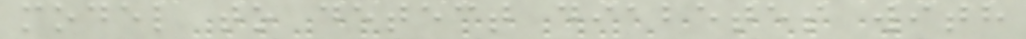model to detect diabetes with
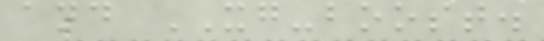and XG-boost.
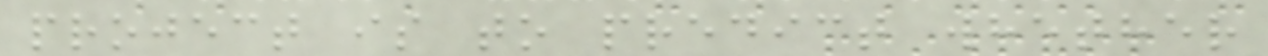project is to predict whether
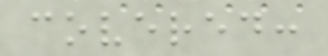covered:
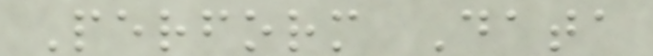Perform Data
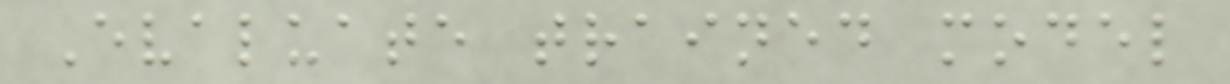Evaluate trained model
